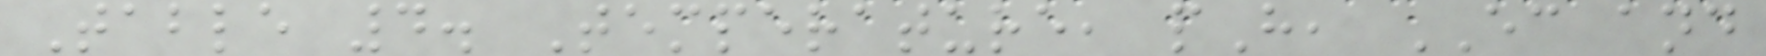Table 4. Temperature, pH, EC and
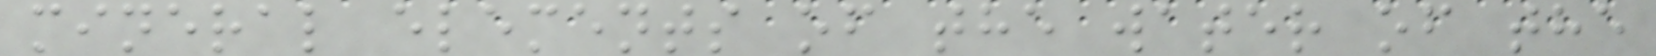mineral elements of the water of the
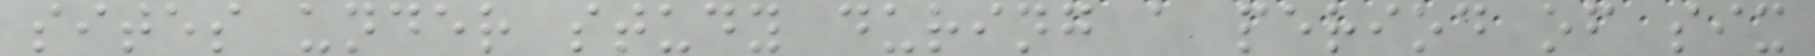sites under study during a period of six
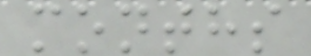months
